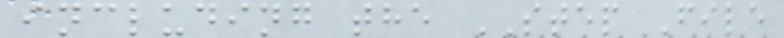including the STEP File
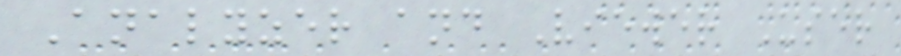Analyzer and Viewer User
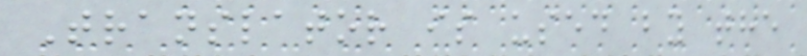Translator is used by the
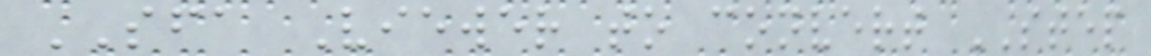SFA Viewer to convert STEP
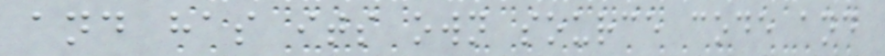and has its own source code and
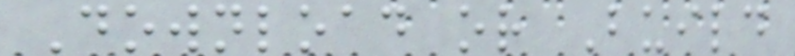Download or Build
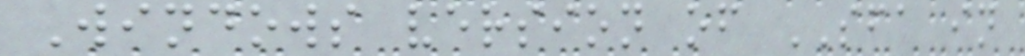Windows version of SFA in
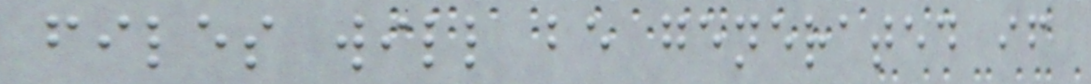files will be generated if
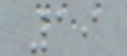19
